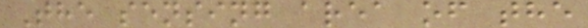The sensing area of the
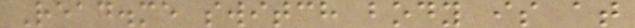Read.me switch body is at
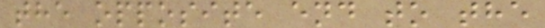the opposite end to the
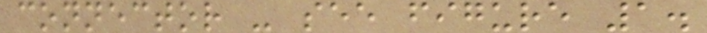connector - see figure 1.
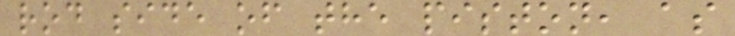rod side of the piston, as
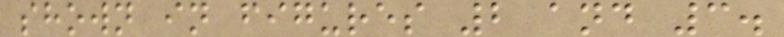shown in figures 2 and 3.
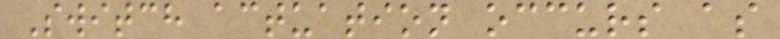Switch actuation occurs as
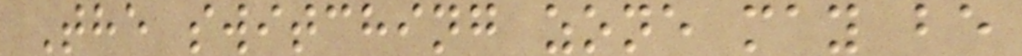The switching zone may be
